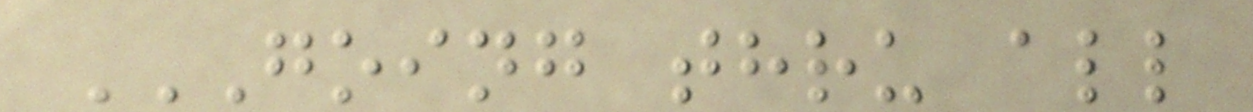GOING THRU ALL
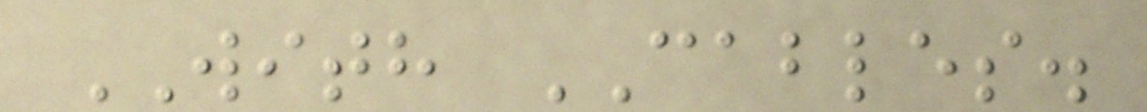WITH CABLES.
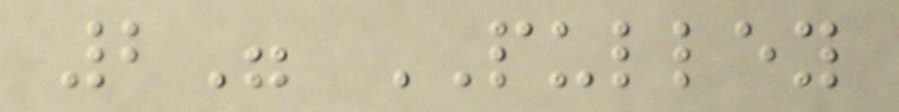2" PULLEY
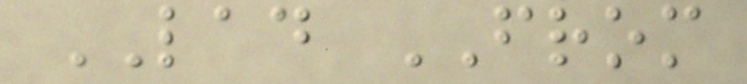LAD FROM
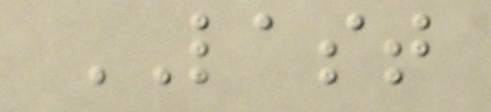LAST
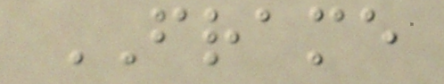FRAME
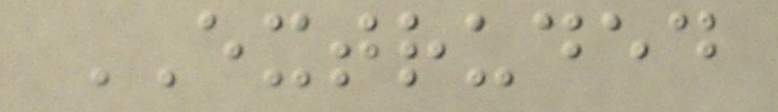EXTRUDED
